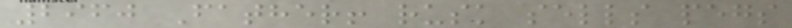2960 Father! rusk sells pegs
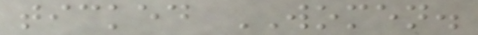ticked WOMEN.
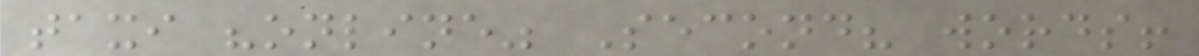taxi "online" Second? words!
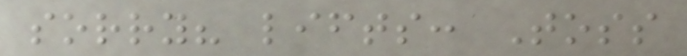sorry? lifts: Toss
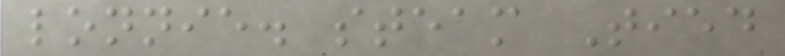lonnie. steam Tied
